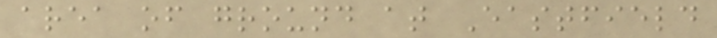area of ground at Eastfield
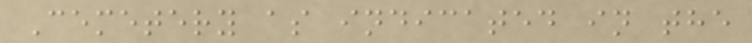Cemetery as indicated in the
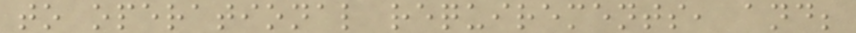to operational requirements, and;
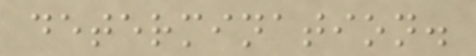determination.
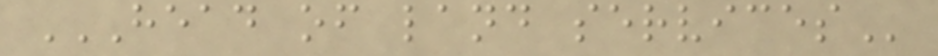HEAD OF LAND SERVICES
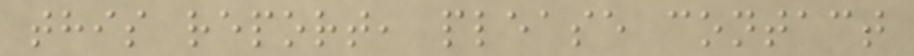this report, please contact
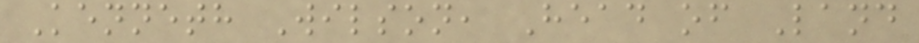Kenneth Wilson, Head of Land
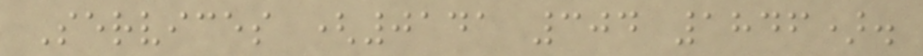Services (0141 304 1846).
